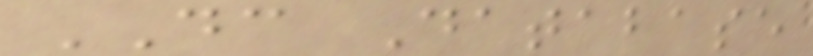DC Database
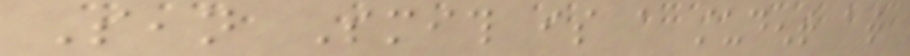Sean Smith is a student at
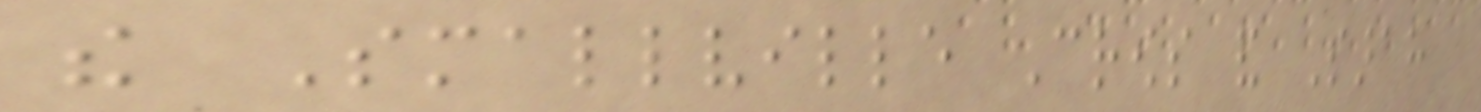the Smallville Crows and Sarah
